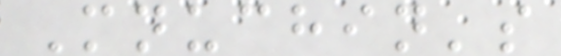Mnuchin's
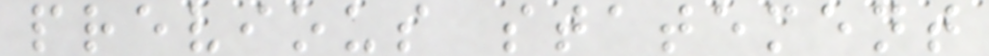previous statement
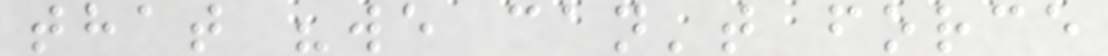that "we can't force
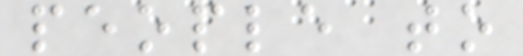people to
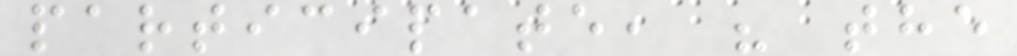participate, " the
